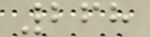268
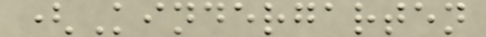(Kindergarten
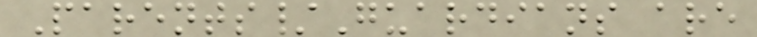Parents/Guardians are
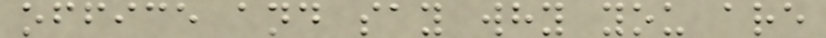office and say why you are
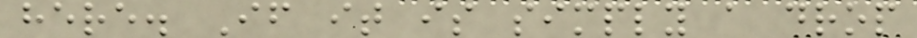here. If it is simply a drop
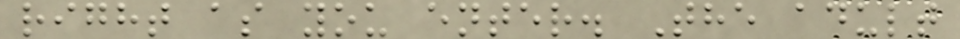right as you enter. The adult
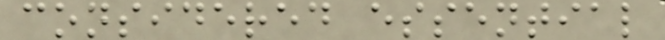considered essential
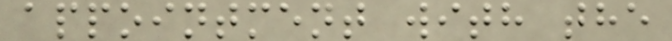appointment with the
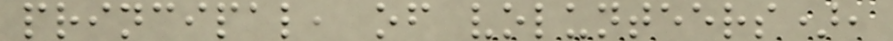principal, of volunteers),
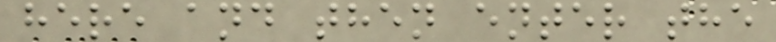here and then enter the
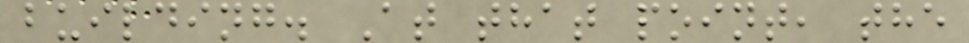building. At that point, the
